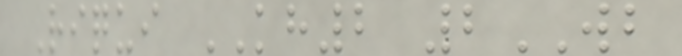Riqui KH2 2WB
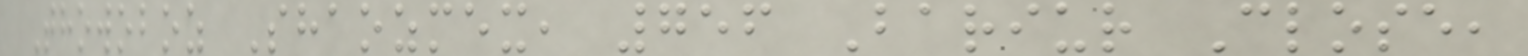Thowoboz Shaozmex, 756 Bariur Close,
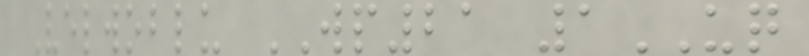Velwoblu WP21 1UQ
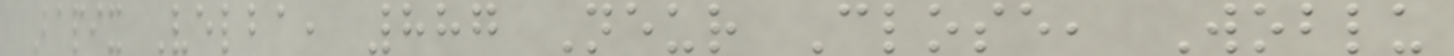Bapix Velba, 887 Neur Close, Woblu
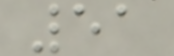51
